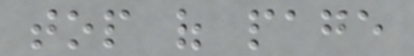top of page
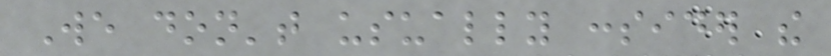We don't usually consider the
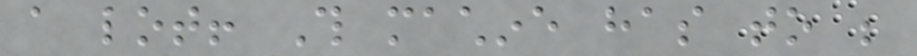a lot! This machine has to be
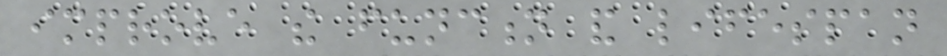improve the function and lifespan
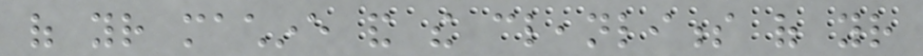of your machine and the cleanliness of your
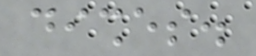dishes.
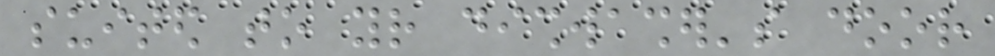suited to your dishwasher's door
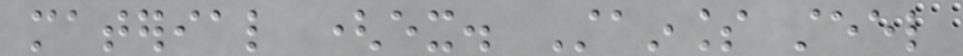material (ex. Stainless steel
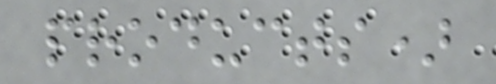products)
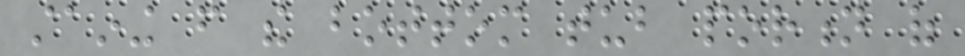staining from the bottom tub portion of
